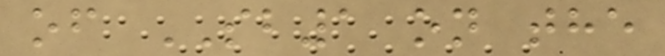of SB1 on the
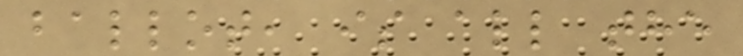ballot, is all the
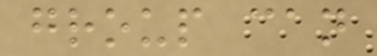group can
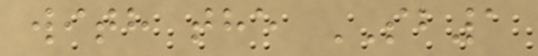with the SB1
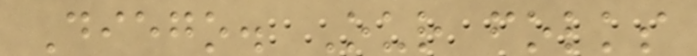Diego. Our folks
